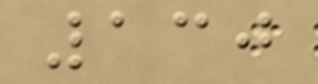130
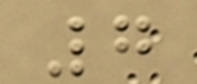7
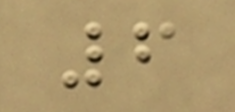6
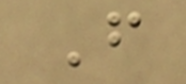F
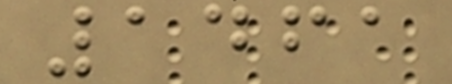1461
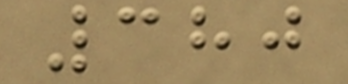380
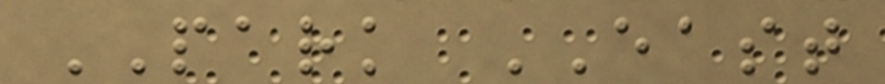PARK EAST
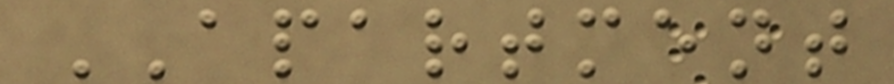APARTMENT
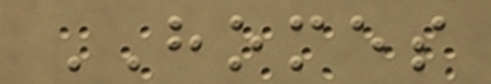HOMES
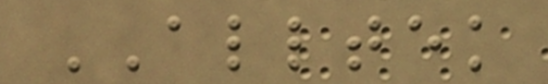ALLTEK
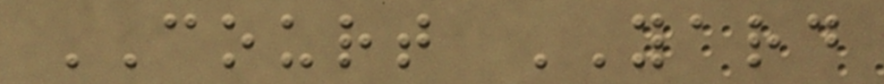COURT YARD
